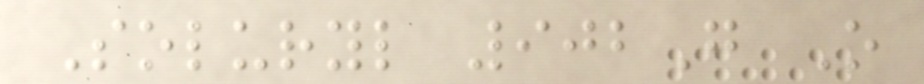Soluryl 902G O
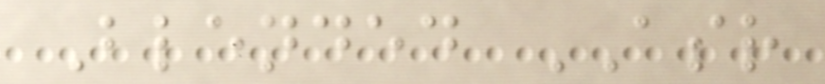Blended ASR
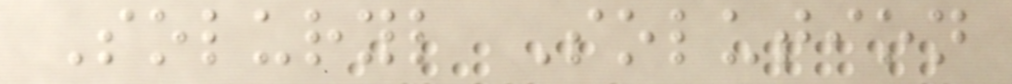Soluryl Solution
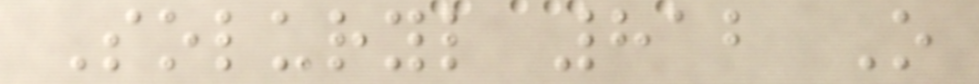Soluryl 812 O
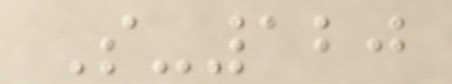S-120
